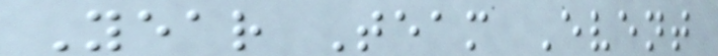Year Team Event
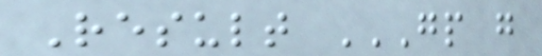Result GP G
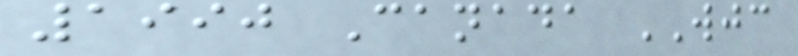1990 Canada WJC
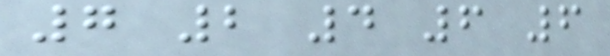7 2 4 6 6
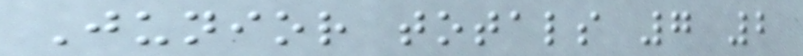Junior totals 7 2
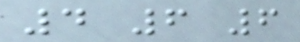4 6 6
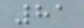81
